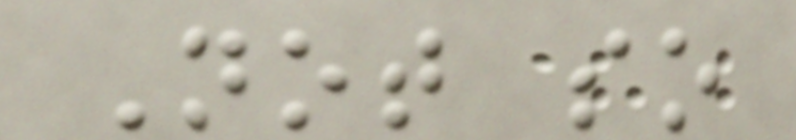Not so
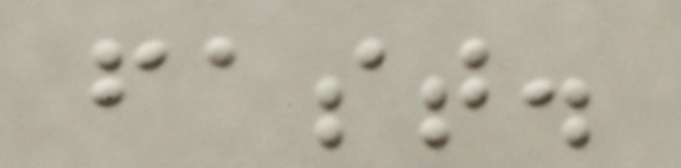fast.
